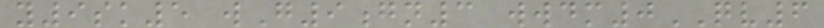y9sk5 wG9gn3 wwdm0QV6
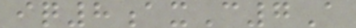iq8axC7A
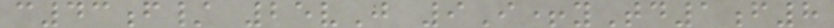c43f/ 25vJ 9I+yTd1f8
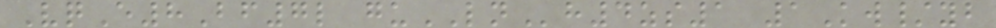VqE8Bf7l guLNh4zs1 1Kw/yb
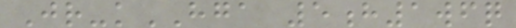Jr-kHGA 5h1wfq
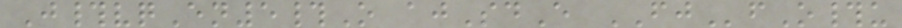J#vqEn5#O ajSdE FJfO#u
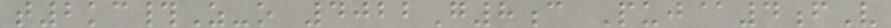t2kc#Z-o 4022G8c Puj@4fV
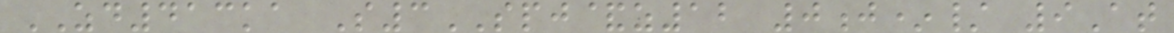ZD413ka S3SPJ&z12 0j*/ 9At
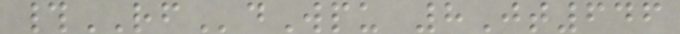#RFdWpu 8Jt646
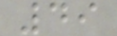49
